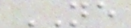NE
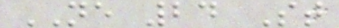NE 24 St
